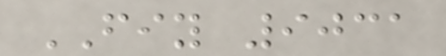FIY 9031
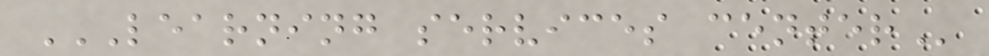LEARNING SERVICES CENTER
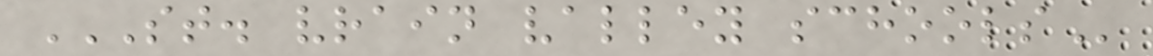ST. VRAIN VALLEY SCHOOLS
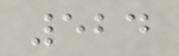524
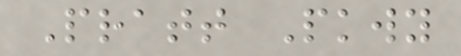Pratt Pkwy
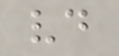vd
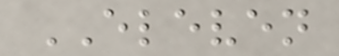ELEVEN
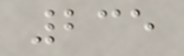235
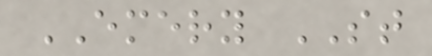EMERY ST
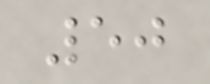50
